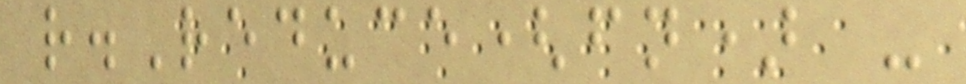r.Reduce(fn) -
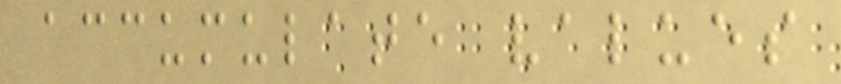accumulate values
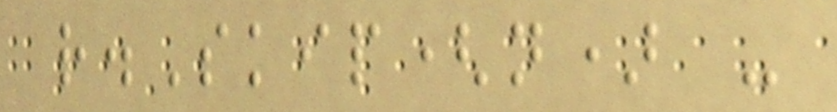r.Skip(n) -
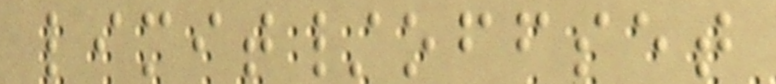limit/offset
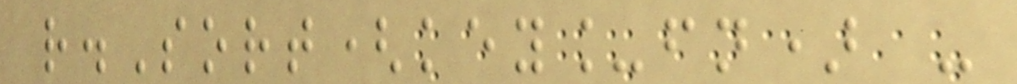r.Sort(key_fn) -
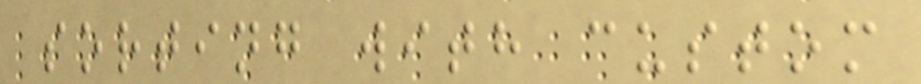sorting with custom
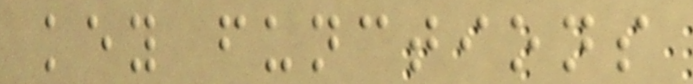key functions
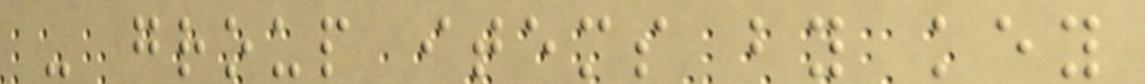- group items by key
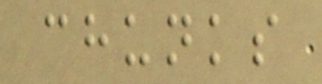chunks
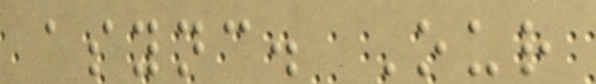async. Our
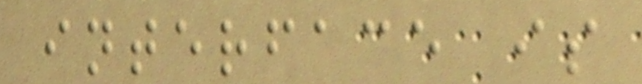interface is
